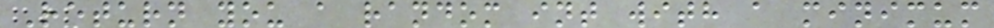Return you a random int with a minimum
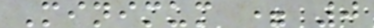Minimum = 0
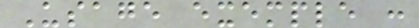Usage exemple :
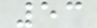53
